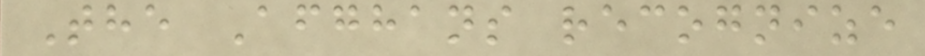The Afghans recognize
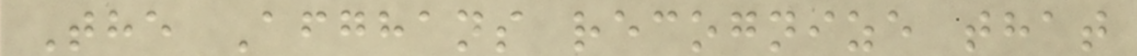The Afghans recognize that
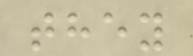they
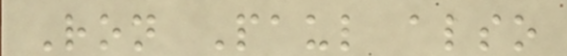Ron Paul also
